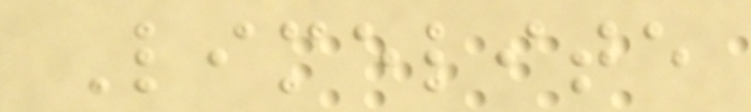Limelite
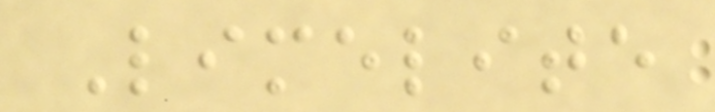Limelite
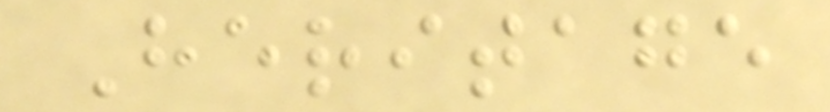Heritage
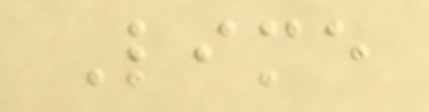Lime
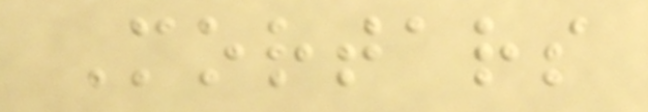Mortars
